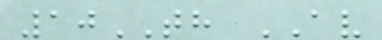10TH AV
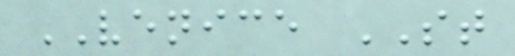VENICE ST
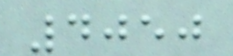4050
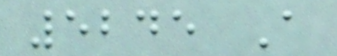5245 A
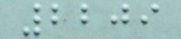2209
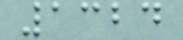1324
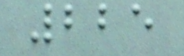225
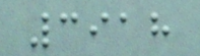3918
